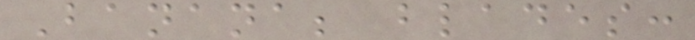Banana; blades:
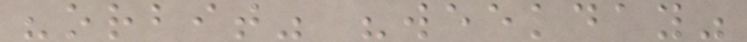"orbit" "weekday"
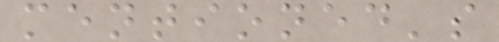mentioned's
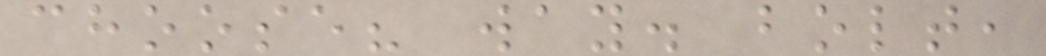choose? way. bolt,
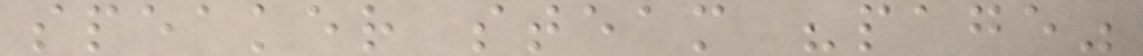speaker steam "page"
